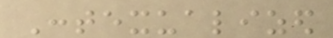Contexualized
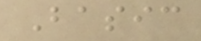Basic
